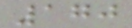170
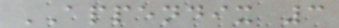APPENDIX 3
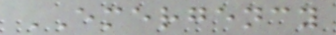EMERGENCY
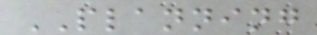PLANNING
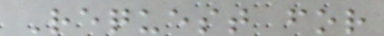Request for
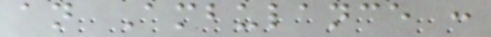an Ambulance :
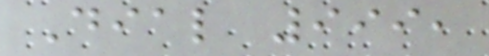Dial 999,
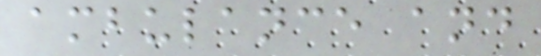ambulance and
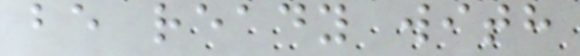be ready with
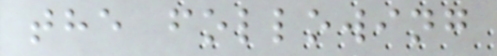the following
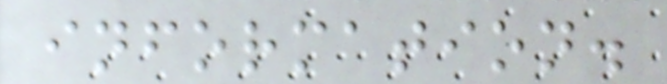information.
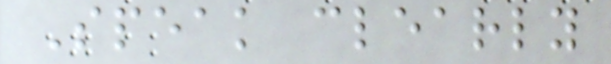Speak clearly
